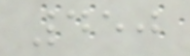450
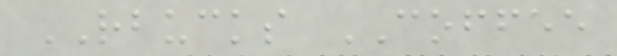RBUCKS COFFEE
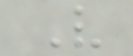V
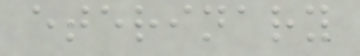eterinary
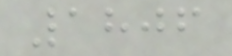1806
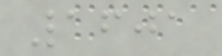1601
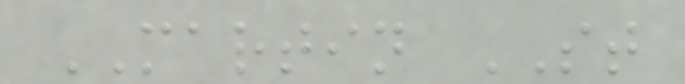MARTIN ST
